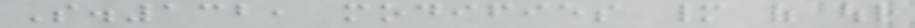S.132, modifies many of our
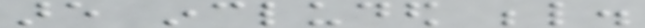are included below.
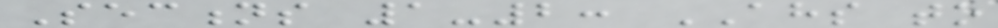Sections 1-2: AHS to
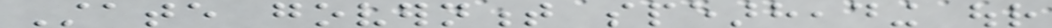State government spearheading our
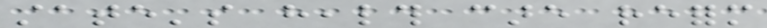state's health care reform
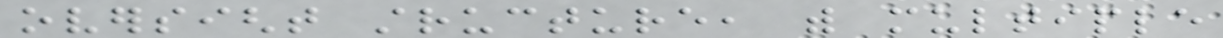oversight structure, with multiple
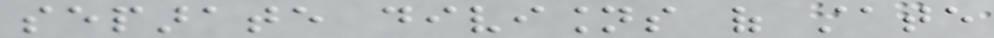separate divisions of state
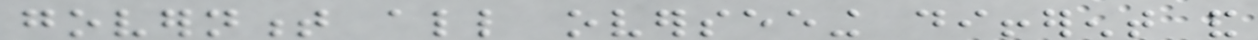government all overseeing different and
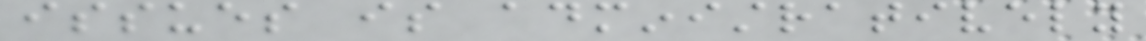issues is administratively
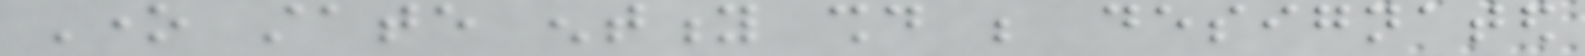One state entity should be designated
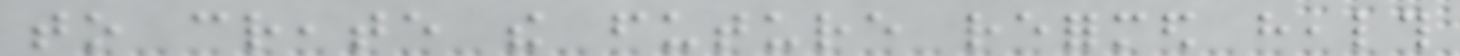to create the future reformed health
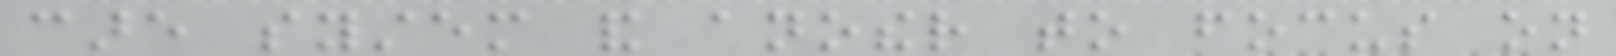care system and another to focus on
